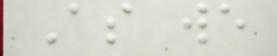As we
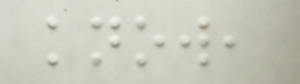know,
